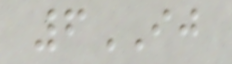6IJ
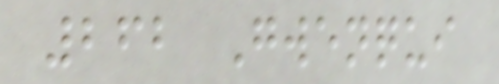262 Gwenqui
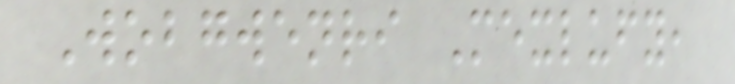Wobgwenri Mexlufy,
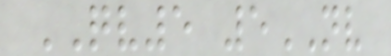QV5 5NV
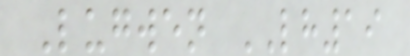Lugwen LH19
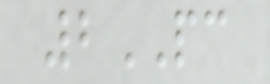2PC
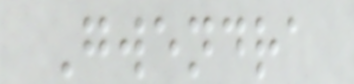Gwendra
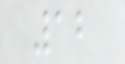12
